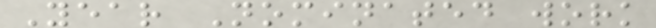Year Nominated work
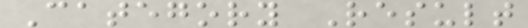Category Result
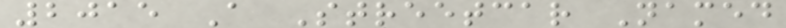2015 A Streetcar Named
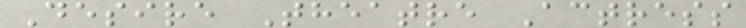Desire Theatre Actress
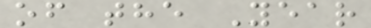of the Year
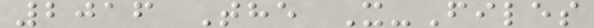2016 The X-Files
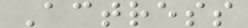Actress
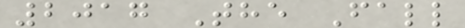2017 The Fall
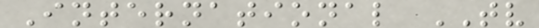International TV
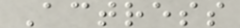Actress
